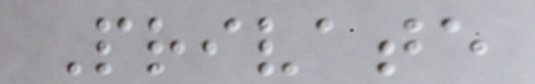Private
